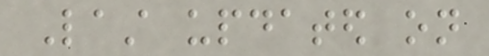Last updated on
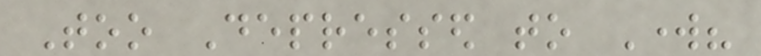Too Depressed to Work?
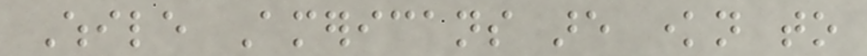While Americans are known to
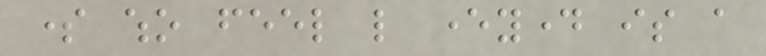some who feel like everyday is a
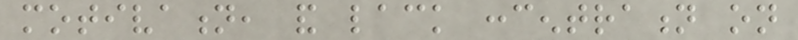motivation, and lack concentration on
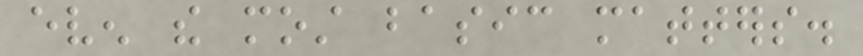even the most basic matters.
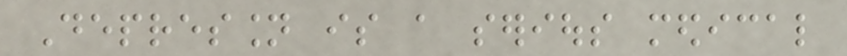Depression is a serious medical
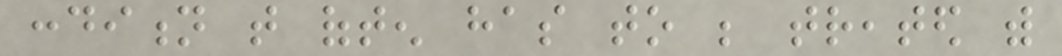condition that often has to be treated with
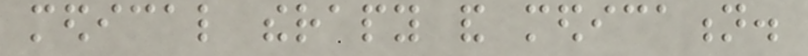medical therapy and medication.
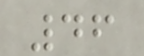46
